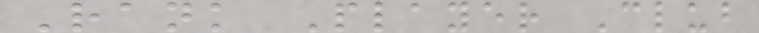Rank Player Club
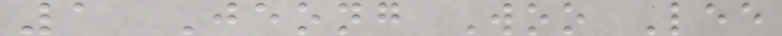1 Jeong Woo Lee
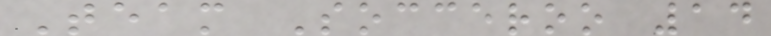Team Socceroo 14
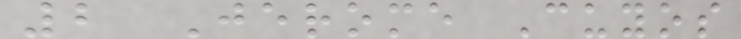2 Jerome Cuyos
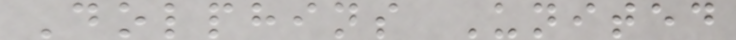Dolphins United
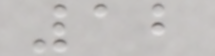12
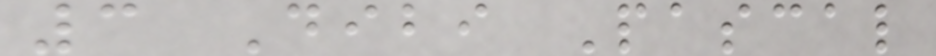3 Dibi Pascal
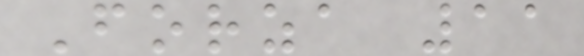Forza 11
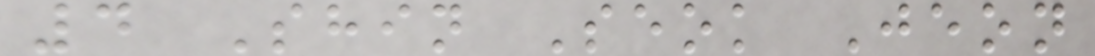4 Shin Seok Jeon
